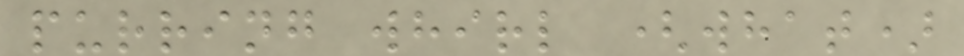purring whirl (what)
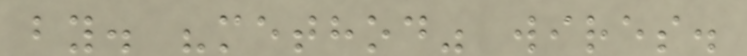by. "method" wires.
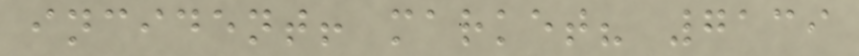incident! market? 7139
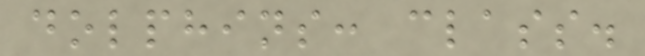dolphins: class.
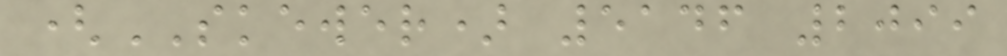(SKEWER) 5146 2099
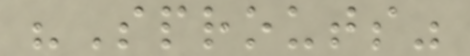"Sprouts"
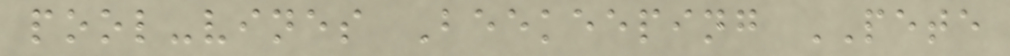pool-vines Beekeeping PETE
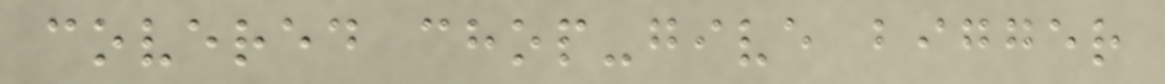covered chop-give bigger
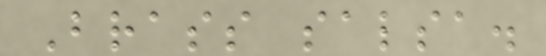Brass salsa.
